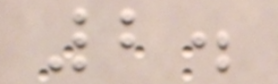2.
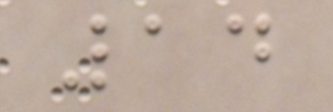14
